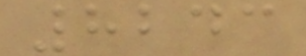8243
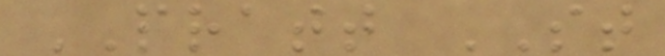PRATT ST
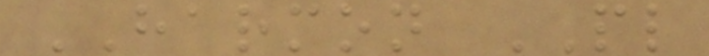HARMON PL
